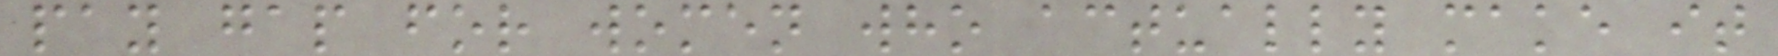pay gap for women who actually make it
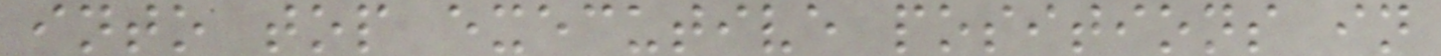into top executive positions in
